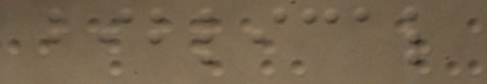biblical
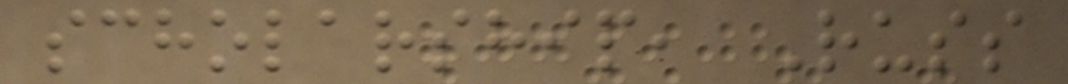scholarship, Russ
